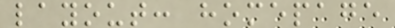layout: homepage
